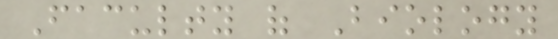Faculty of Biology
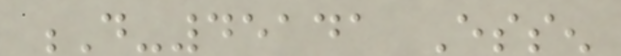D-45141 Essen
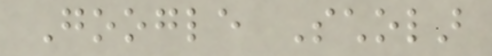Google Scholar
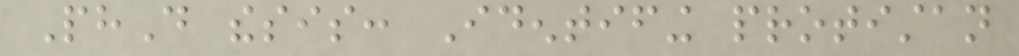PhD thesis: Identifing protistan
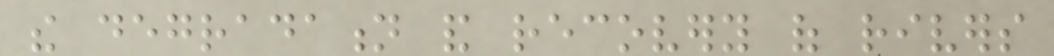the degradation and recovery of rivers
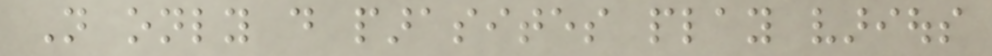Not only do parasites play various
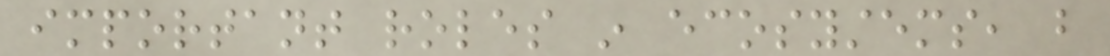important roles in ecosystems, but
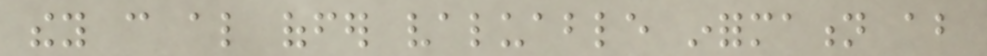they can also offer valuable information about
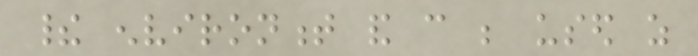their environment and can be used as
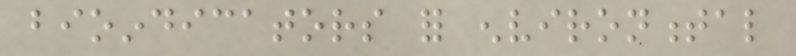bioindicators for environmental
